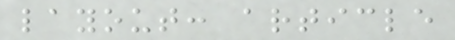layout: article
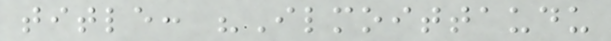title: "Ilmoittaudu
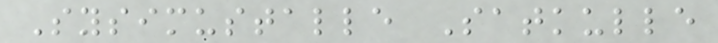Sysimustalle Satkulle
